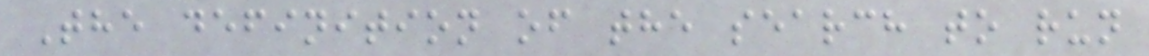The definition of the search to run
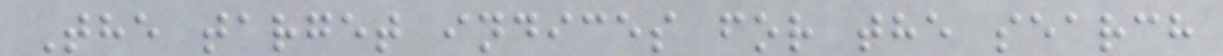The target indices for the search
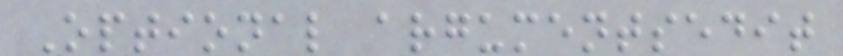Optional argumentsedit
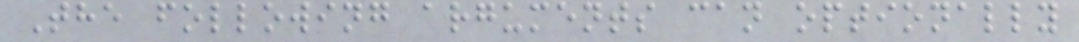The following arguments can optionally
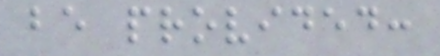be provided:
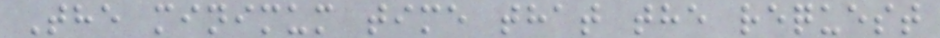The minimum time that the request
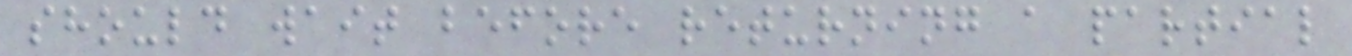should wait before returning a partial
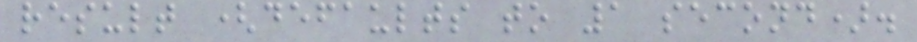result (defaults to 1 second).
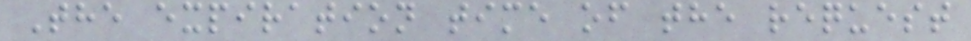The expiration time of the request
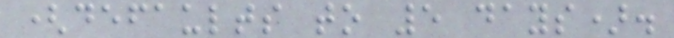(defaults to 5 days).
